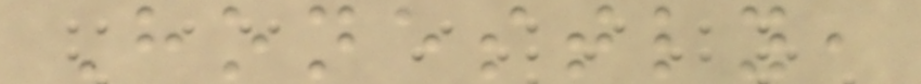Honestly,
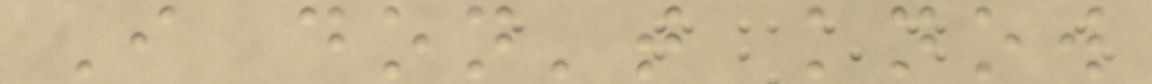I don't know
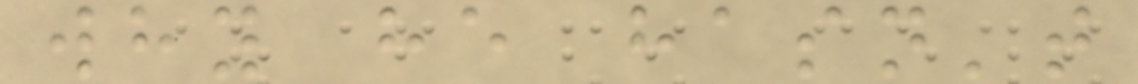why he hasn't
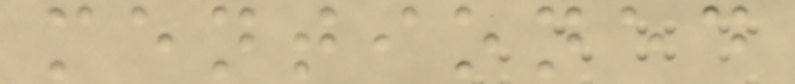mentioned
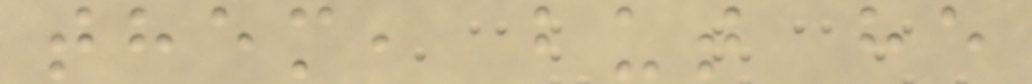them, but he
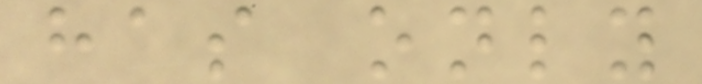has only
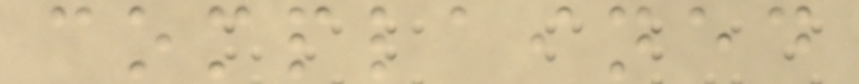complained
